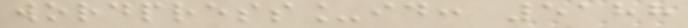wordpress_id: 5188
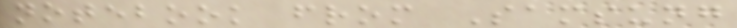notebook from Samsung
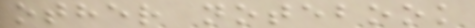other notebook
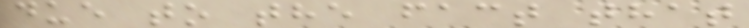due to the fact that
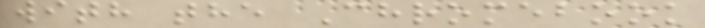with the Chromebook
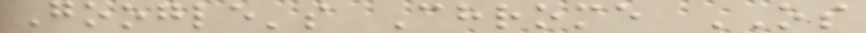Google's Chrome OS
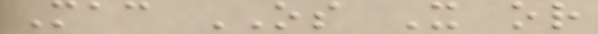Mac OS X or
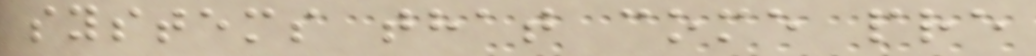systems that come pre
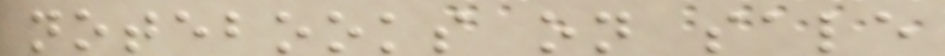notebooks on sale
